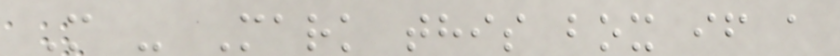M - Mark this box if a
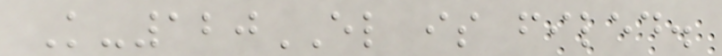K-120EL is filed.
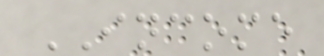INCOME
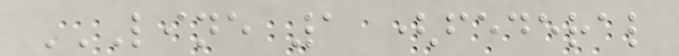LINE 1 (FEDERAL
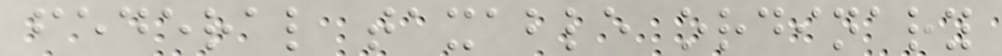federal taxable ordinary
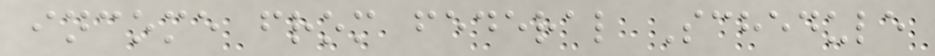income from federal Schedule
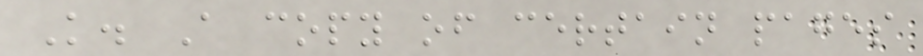K. A copy of certain pages
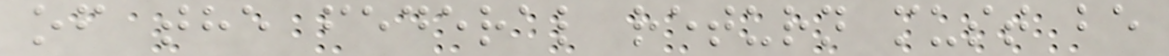of the federal return must be
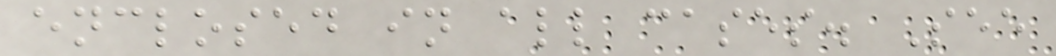enclosed in all cases. See
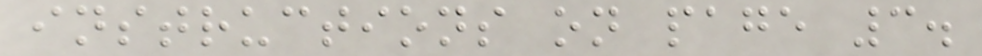instructions on page 3.
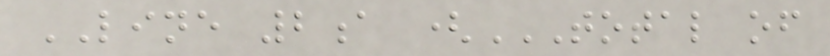LINE 2a (TOTAL OF
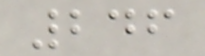246
